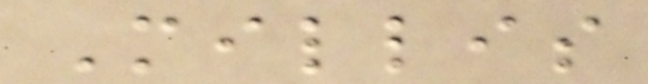Millis
